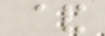&
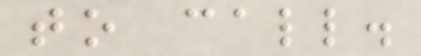to call.
